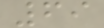69
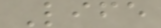Life
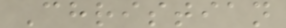Christian
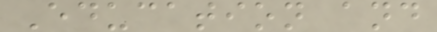Education and
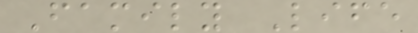Family Life
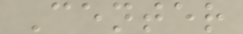Center
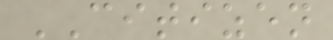CITIZEN
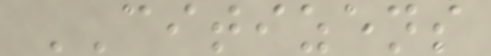CITIZENS
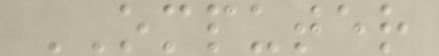OMPUTER
